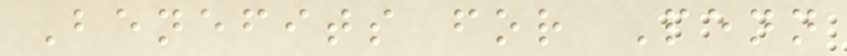Benefits for Penn
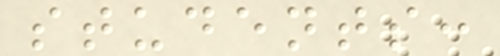students:
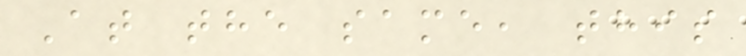At the same, this
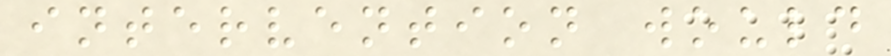intervention would
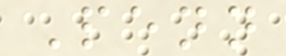Penn
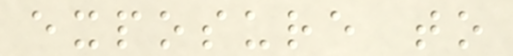exposure to
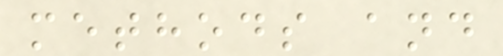methods and
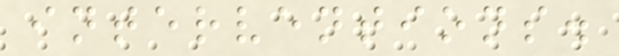interventions.
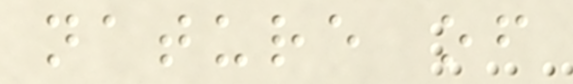nature of
